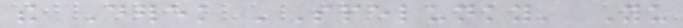the Derek 'Spelunky' Yu
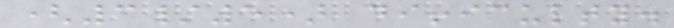(3/5) difficulty.
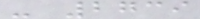- 2739
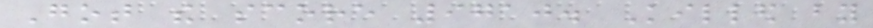Got the score 9710. Killed by
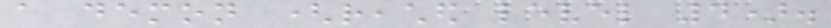a demon (reached level 4).
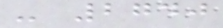- 2740
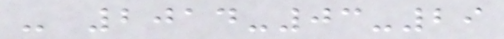- 2014-03-29
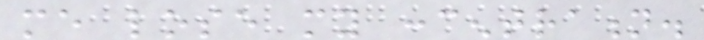me lose my concentration.
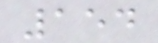154
